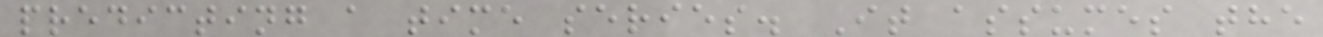predicting a time series. It assumes the
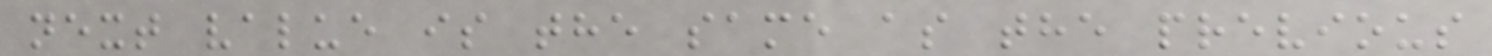next value is the same as the previous
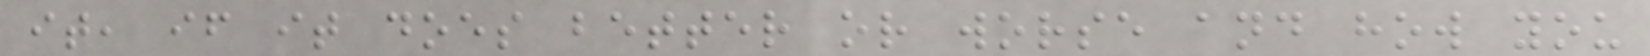it, if it does better or worse and how you
